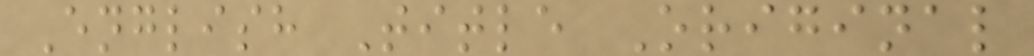English Title Original
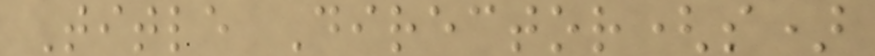Title Director(s)
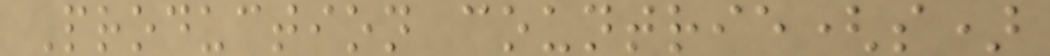Production countrie(s)
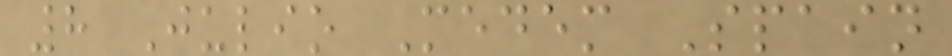8 Julio Medem Spain
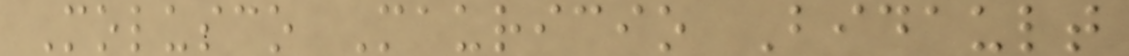Molusco Mauricio Bidault
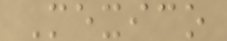Mexico
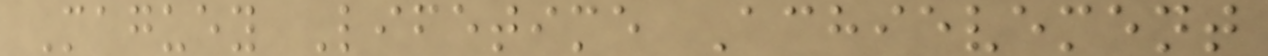Maguey Lifetime Achievement
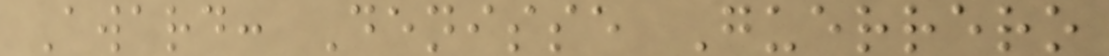Award: Denisse Guerrero
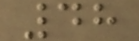48
